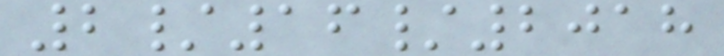2/16/2018
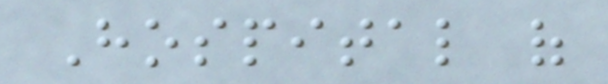Hospital of
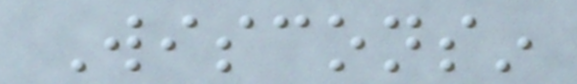Wisconsin
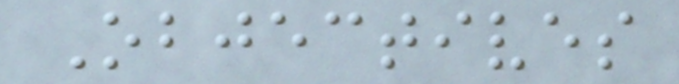Objectives
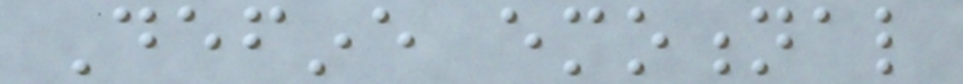Define emotional
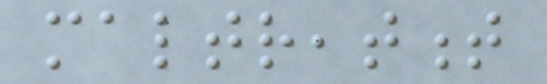maltreatment
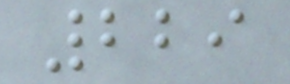229
